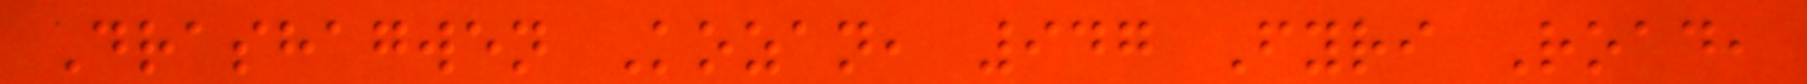Drashagwen Kozan, 947 Fyri Road,
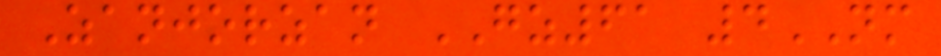Zanjorzan GZ61 4NM
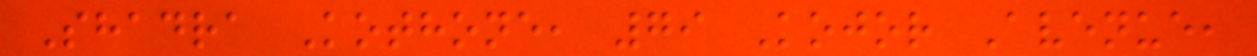Shadra Kothone, 79 Kojor Avenue,
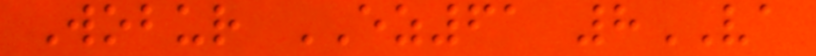Wobur EZ61 8VA
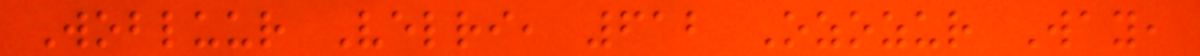Wobluur Velri, 612 Ozozur Way,
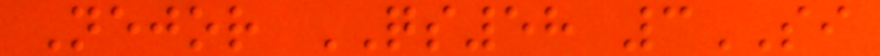Nejor QS58 3SI
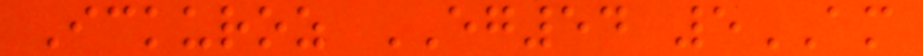Ickuroz EG54 5AM
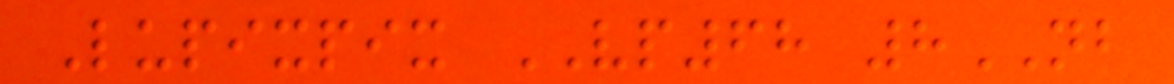Lupixpix VP68 8NB
